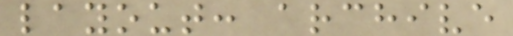layout: archive
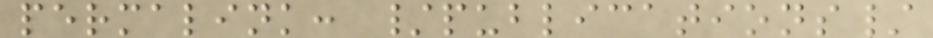permalink: /publications/
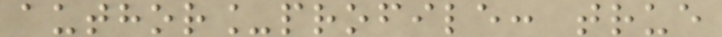author_profile: true
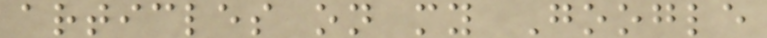articles on my Google
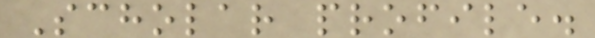Scholar profile.
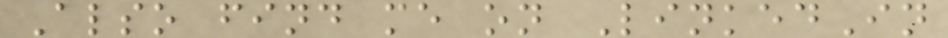Also find me on LinkedIn
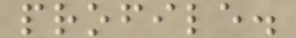profile.
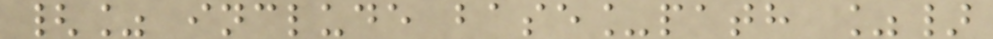{% include base_path %}
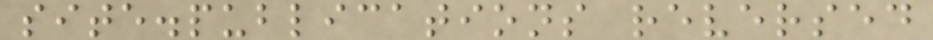site.publications reversed
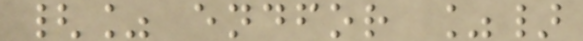{% endfor %}
